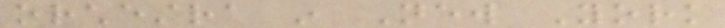orchestra in New York
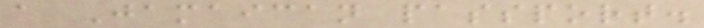a Jamaican passport.
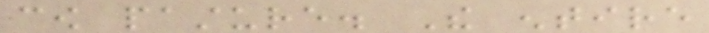cow pasture. The entire
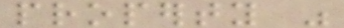property was
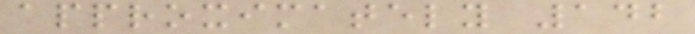approximately 142
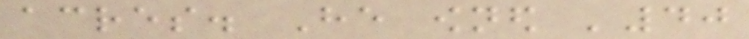acres. He owned '40
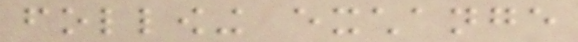following exchange
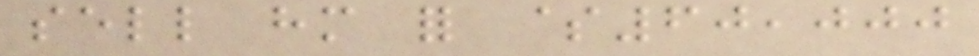sell him for $60,000
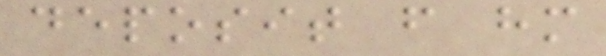deposit from him
